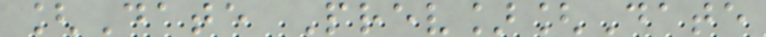[Date Prev][Date
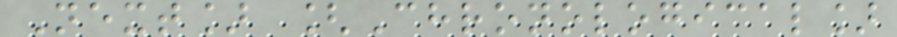Next] [Chronological]
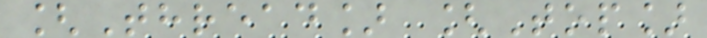[Thread] [Top]
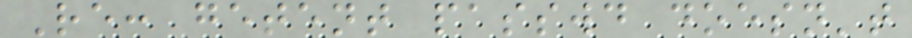Re: getent passwd doesn't
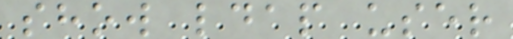show ldap user
